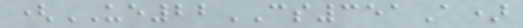(UE22CS351A)
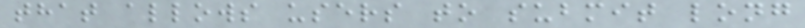that allows users to submit long
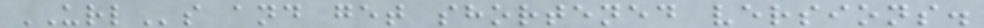URLs and get shortened versions.
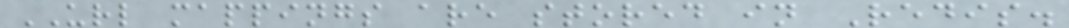URL mappings are stored in Redis.
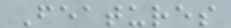Features
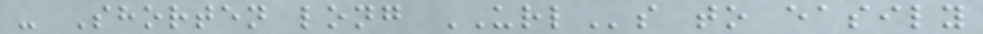- Shorten long URLs to easily
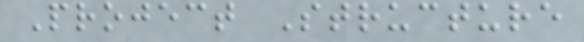Project Structure
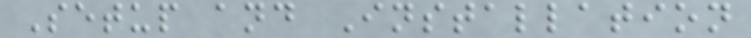Setup and Installation
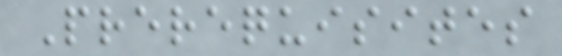Prerequisites
